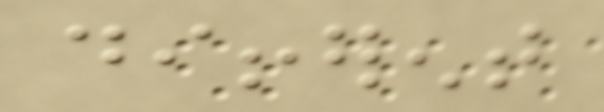different
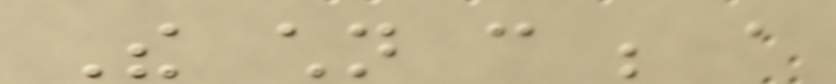The children can be a
